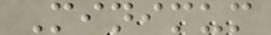Minimum
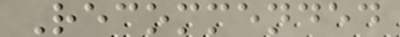Recommended
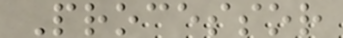Processor
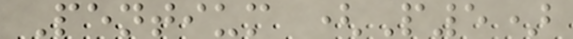Pentium (P5)
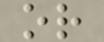or
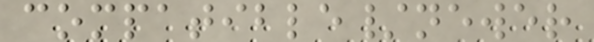compatible/newer
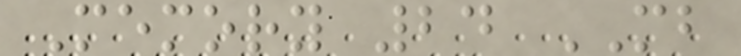Memory 24 MB
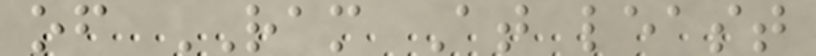of RAM At least
